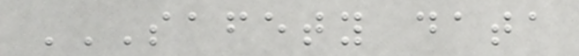SAFETY DATA
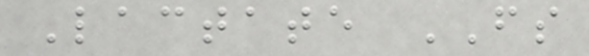Lactate FS
